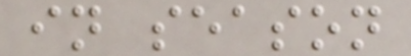in season
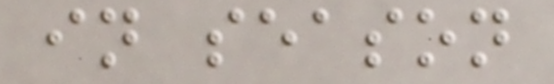in season
